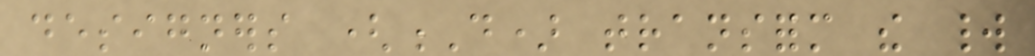designers (D) transform the world
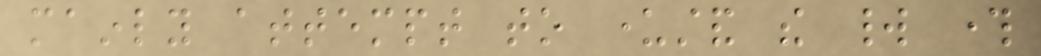mainly attempt to understand the world through
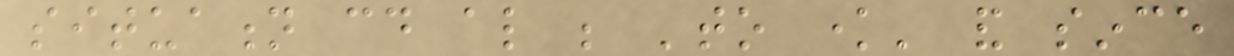situation could also be 'to know' and since
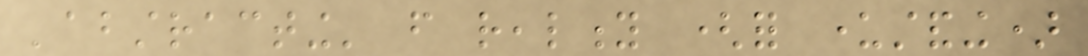'abstracting' from reality (for understanding)
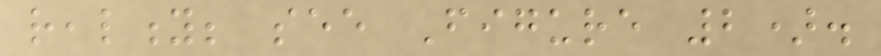reality; see Figure 2).
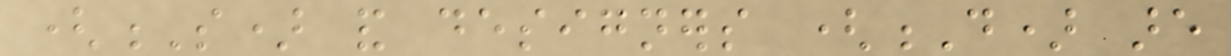(S) and designers (D) are
